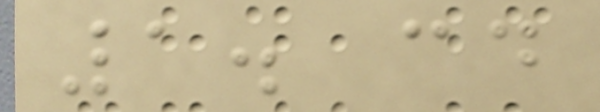1. cd
